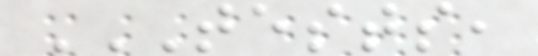TESTS,
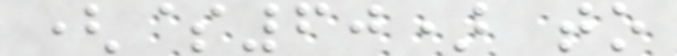($60) to
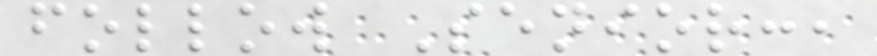follow Senior:,
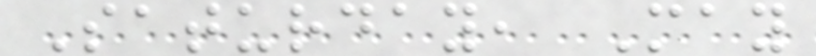Saturday, May
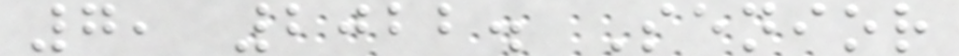7, 2022. Senior
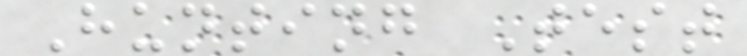Hunting Test
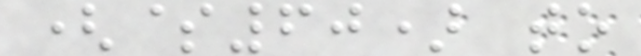($60) to
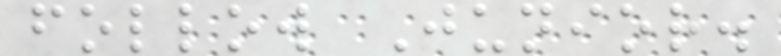follow Junior.
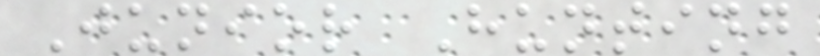Junior Hunting
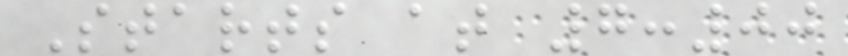Starts at 7:00
